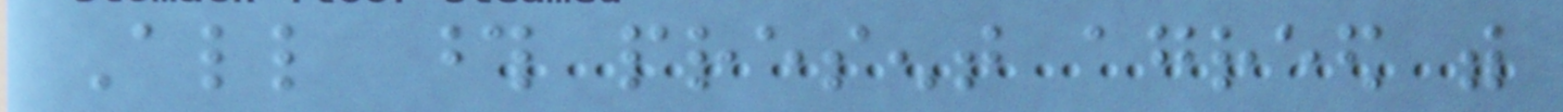All those present agreed with
